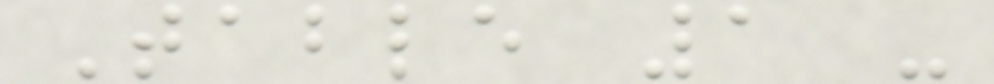Table 1 -
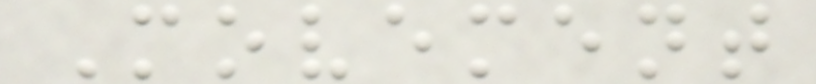Movement
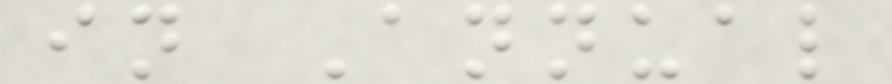in Annual
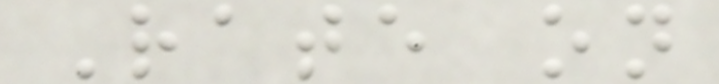Rate on
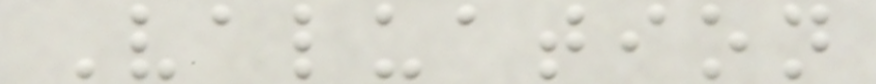Valuation
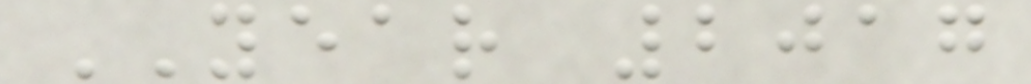YEAR 2017
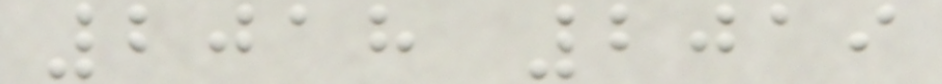2018 2019
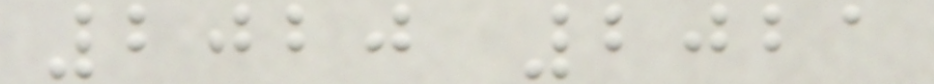2020 2021
